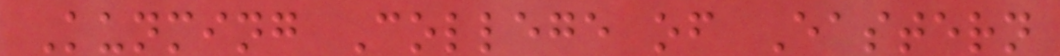Kunming College of Eastern
